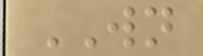WN
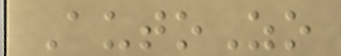AutoZo
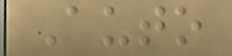Auto
